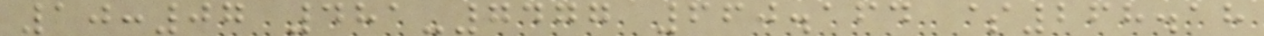10:07 481-7477 660.164 $268.18
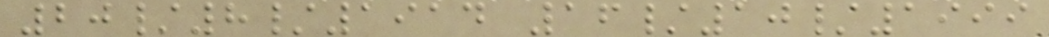20/8/1914 16/10/1999
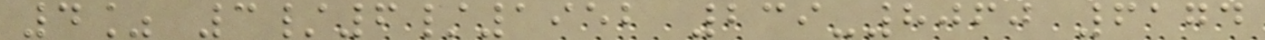4% 3/6/1952 239-8060 6174
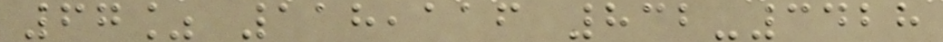67% 118,116 832-3428
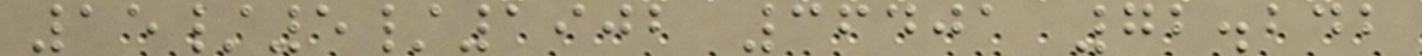15/5/1902 36401 72.242
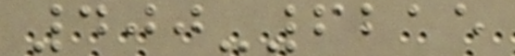400-6215
